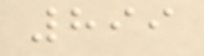899
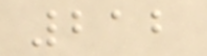212
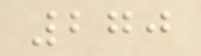270
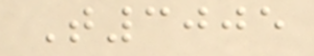T3005
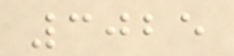3025
